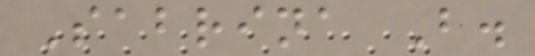Sabrina B.
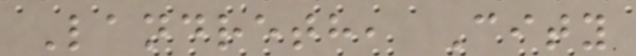Landreth, City
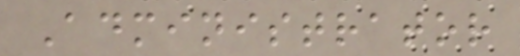Administrator
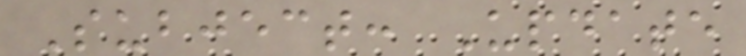Subject: Update
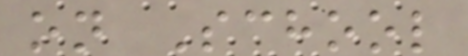on School
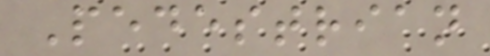Pedestrian
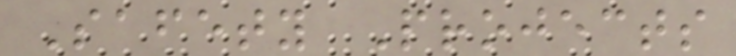Safety Projects
